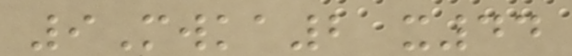9Mwka2 x44
